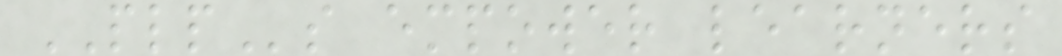PLPs empower learners
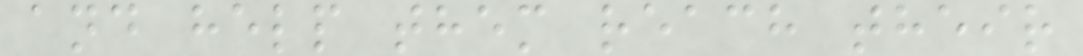and help them reach their
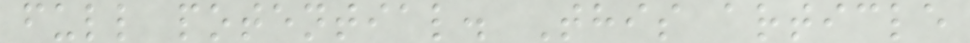full potential. This article
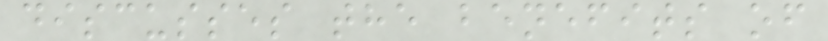discusses the benefits of
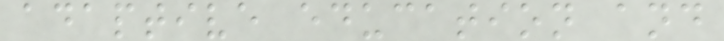adaptive education and
